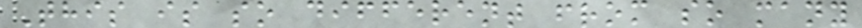This is so different from so many
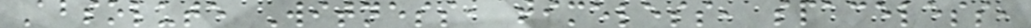Absolute Witness, timeless, spaceless,
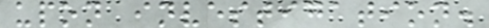upon investigation.
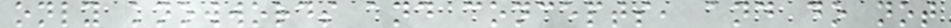only knowwords and concepts, and do not
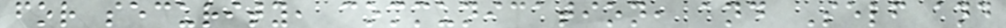for security, communication, and Self and
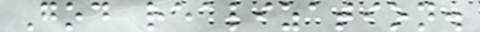God realization.
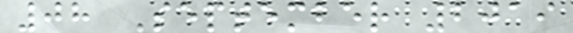08 September 2019
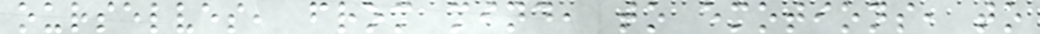ourselves, from mind, to emotions, to
